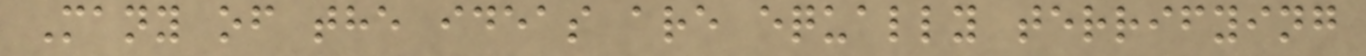Many of the ideas are equally terrifying
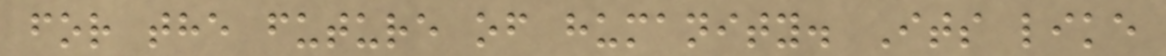for the future of humanity. Its like
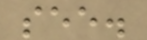see.
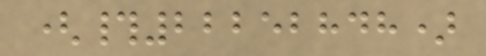(#22252848)
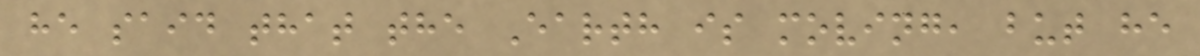he said that the Earth is moving, but he
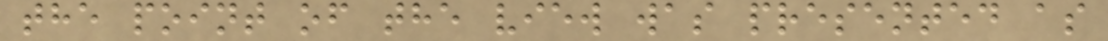the point of the view was presented as
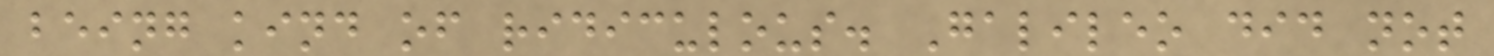being kind of ridiculous. Galileo did not
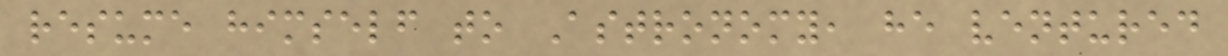resume himself to Astronomy, he ventured
